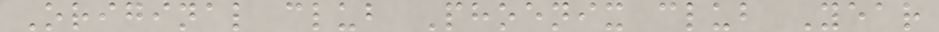Original club Phoenix club Year
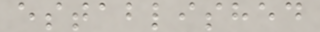established
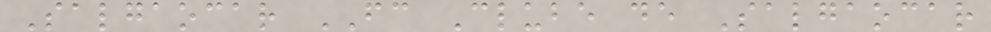Salgaocar FC Clube de Salgaocar
